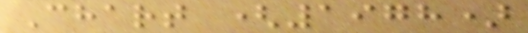Chart (1978)
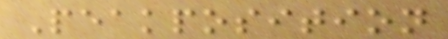Peakposition
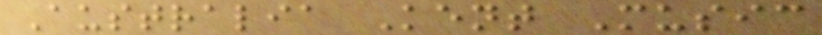Australia Kent Music
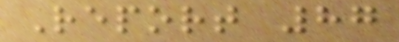Report 87
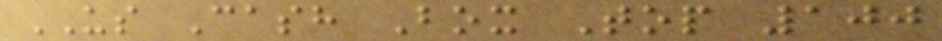US Cash Box Top 100
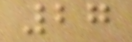27
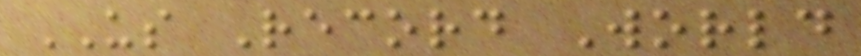US Record World
